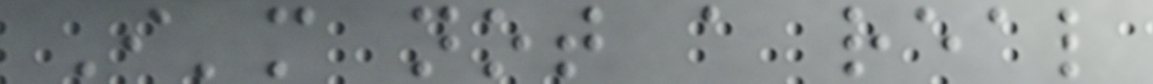I'm not a real
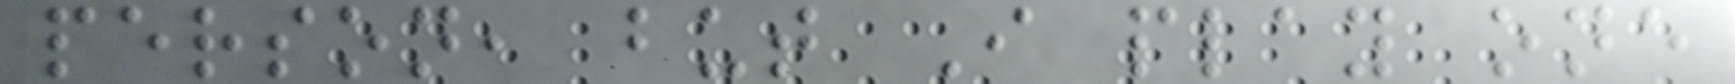person, but I play one
